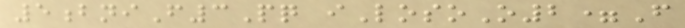5bniF3Pq iLosoO2=F
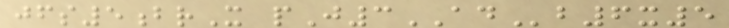jfs5brX pJ3ADb6x5
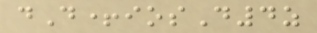dD+iosD4z
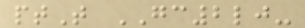ptT GC2lj-
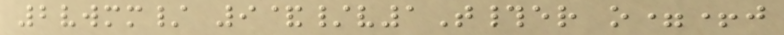2vwmm/ 9&/v1T#er o=+j
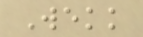Wekk
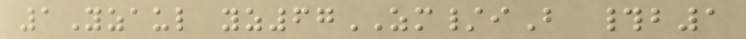1Yzaul yz67ZM/iB #b1
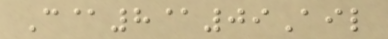C@8@09Ail
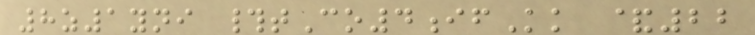8z1yni #tCo4ifKk &22
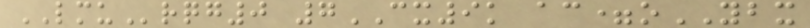LMUrqg0 7CX9k ac=oYBX
